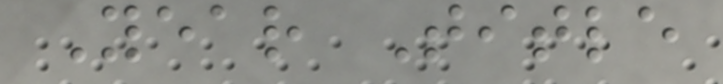Year Title
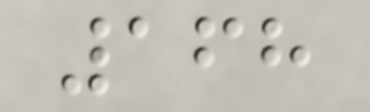168
